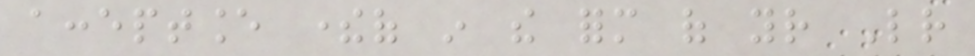acceptance thereof in the form of your Letter
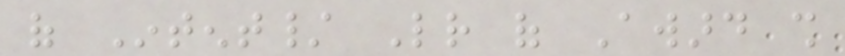of Intent/ Letter of Award shall
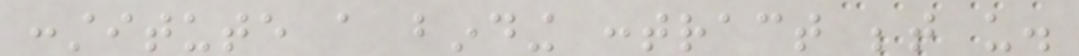constitute a binding contract between us.
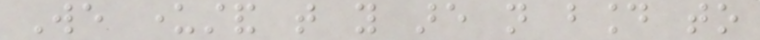We understand that you are not bound to
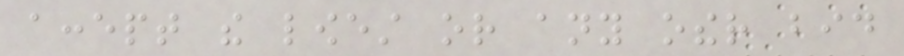accept the lowest or any other bid
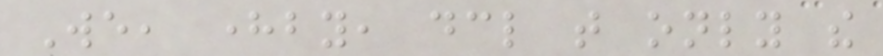We, hereby, declare that only the
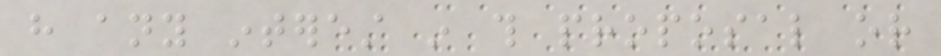have any interest in this proposal or
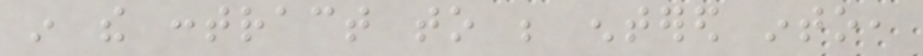in the contract to be entered into,
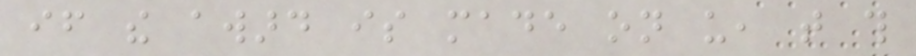if the award is made on us, that this
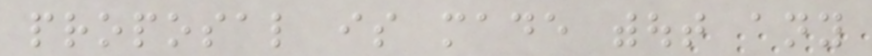proposal is made without any
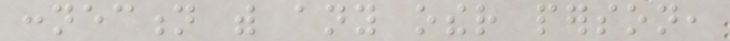connection with any other person,
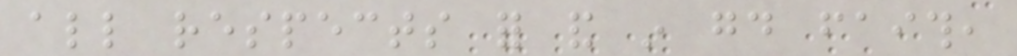all respects for and in good faith,
